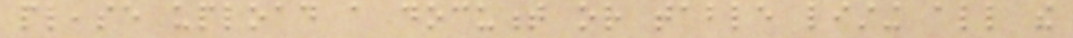please upload a document or table listing all the
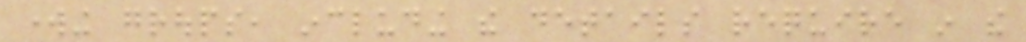working groups, including the details require in the
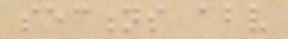sections above
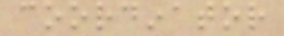coordinator
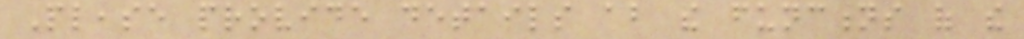Please provide details about the functions of the
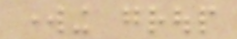working group
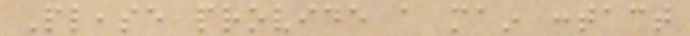Please provide a main contact
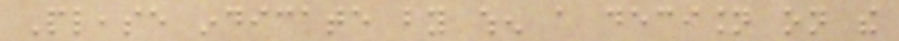Please indicate by when a decision on the
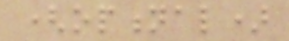(optional)
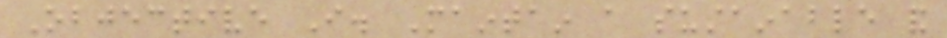Objective I. Maintain a sustainable and
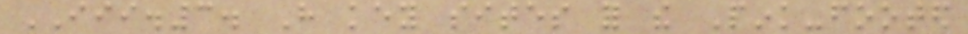III.3. Have key sites for the Pink-footed
